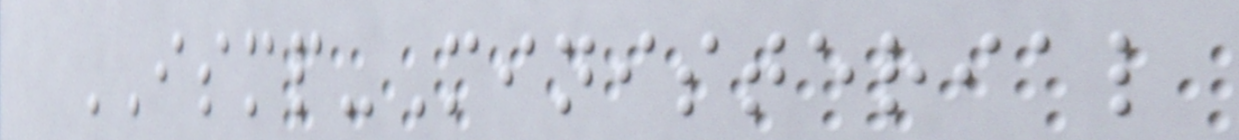ISMP-Ministerial
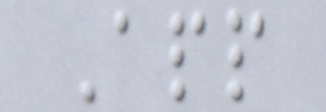App
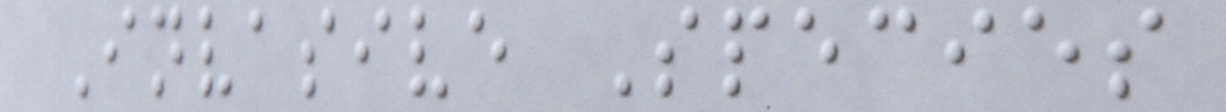Invasive Species
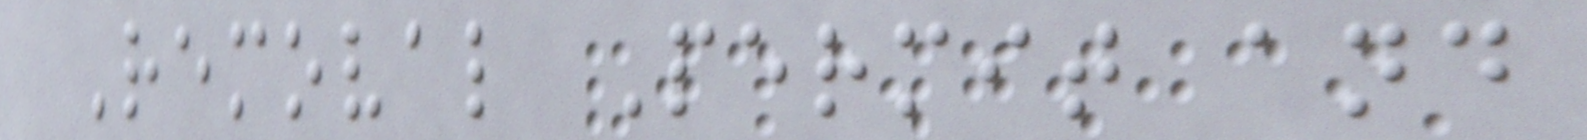Removal Permit and
